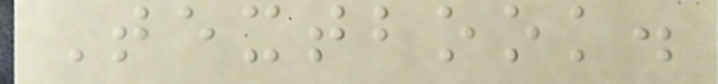Textbook.
